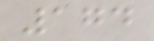174
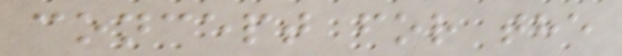concept for the
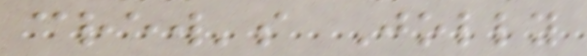crew's Jolly
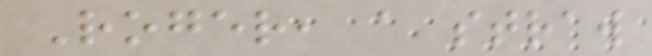Roger, a straw
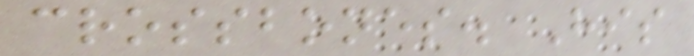crossbones. His
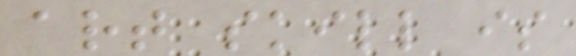art skill is
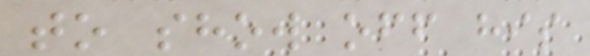to show off his
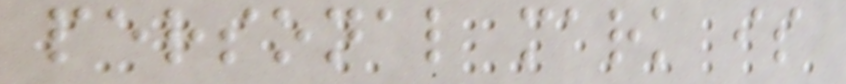personal mark is
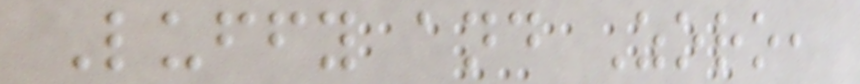Luffy and Zoro,
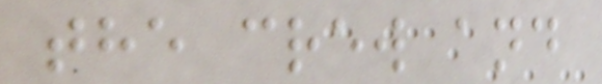the crew and
